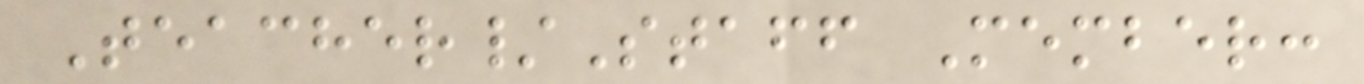Teacher/Staff Member:
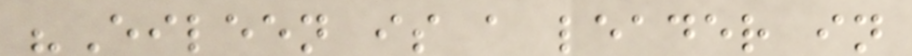"Eileen is a leader in
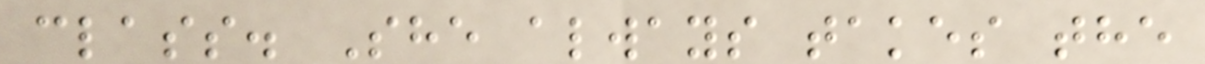class. She always takes the
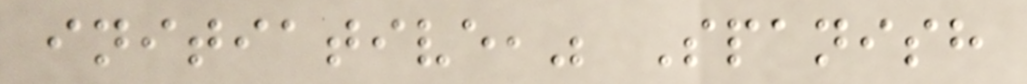initiative," Spanish
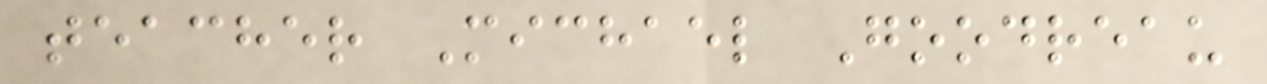teacher Michael Goodreau
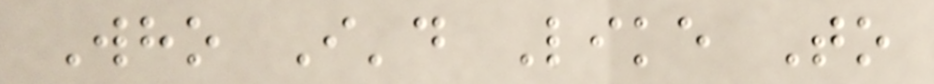Who I'd Like To
